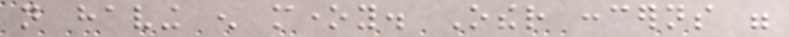not having enough money. Other concerns were
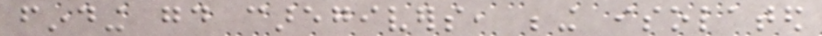finding good caregivers, being isolated
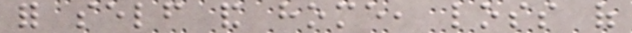for self and home, loss of
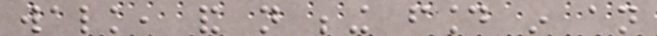walk, and not being found in an
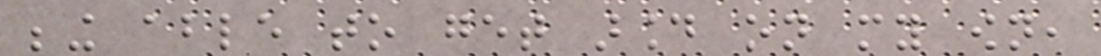being able to get around on my own,
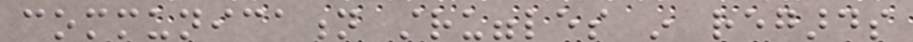communication struggles in regards
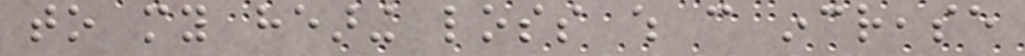to my hearing loss which can increase
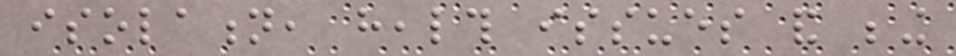isolation, health issues and being
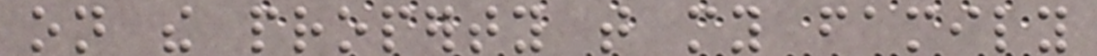on the property that my family
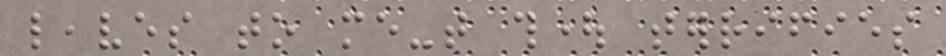leaves to me-that thought terrifies
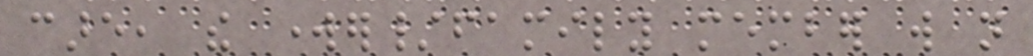care, the worker/family member will not
